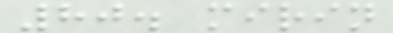80. mirin
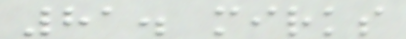81. mirks
